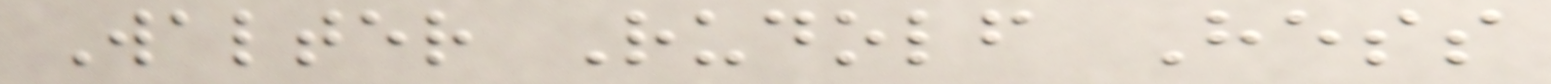Walter Rudolf Hess
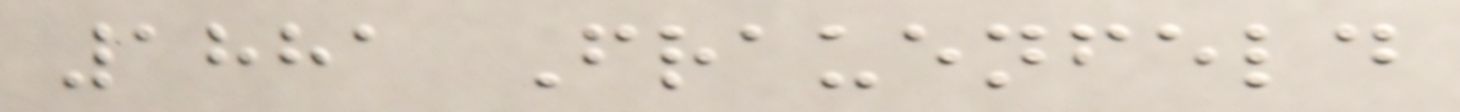1881 Frauenfeld
